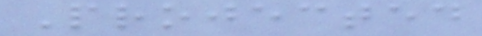Projected
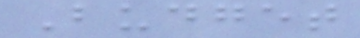Budget
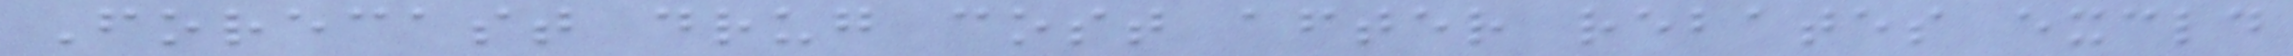Forecast drug cost after rebates excld
